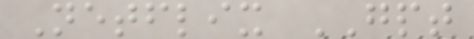Netflix GPT
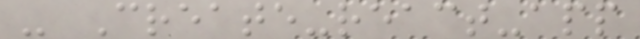- Create-react-app
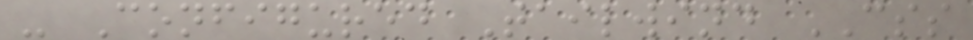- Configured Tailwind CSS
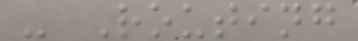- Routing
